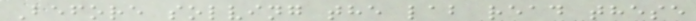Before solving the lab read these
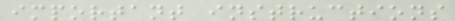important instructions
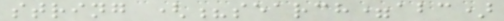string (?search=abc)
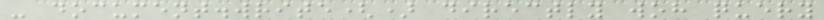- document.write() directly woh query
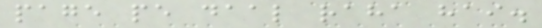page pe daal raha hai.
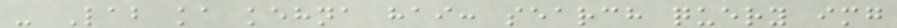- Lab ka kehna hai: search query img
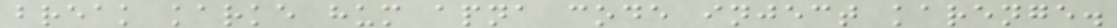break karke hum apna code inject karenge.
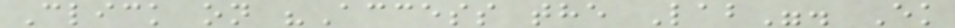Click on "Access the Lab". Ek
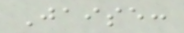Jaise:
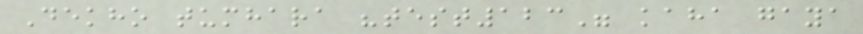Dekho tumhara "test123" kaha gaya
